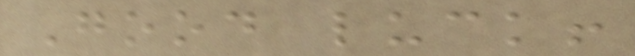Good luck!
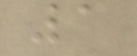1
